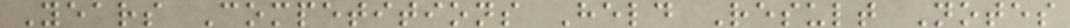Years Competitions Held Result Notes
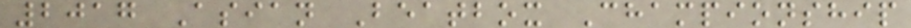2017 Asian Beatbox Championship
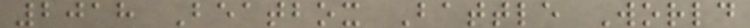2018 Beatbox Battle World
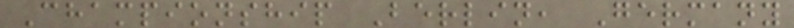Championship Berlin, Germany
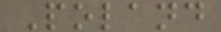Poland
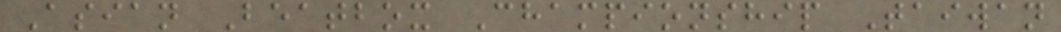Asian Beatbox Championship Taiwan
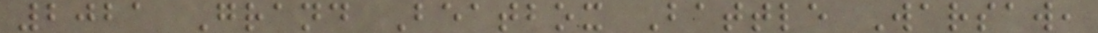2021 Grand Beatbox Battle Warsaw,
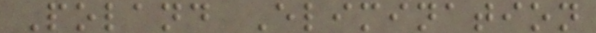Poland Elimination
